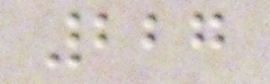227
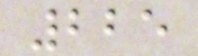225
